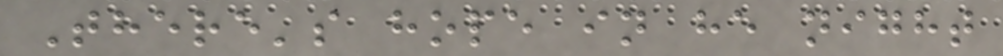There's hope in he night
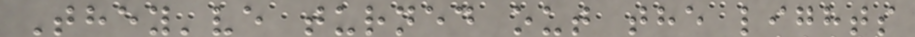They've turned out the lights
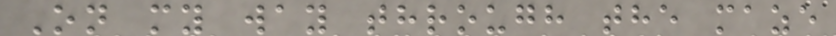On my way through the maze
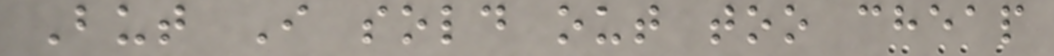But I sold out too cheap
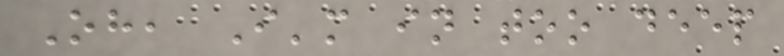Oh, I'm in too deep
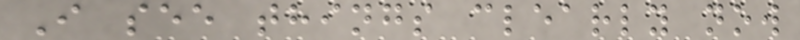I see things clearly now
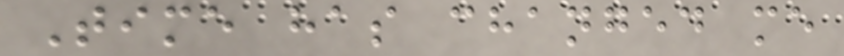Time has changed me
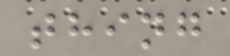thing
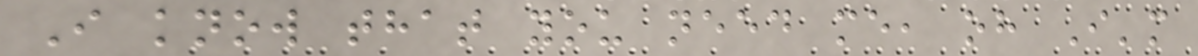I know that you need me, oh I'm
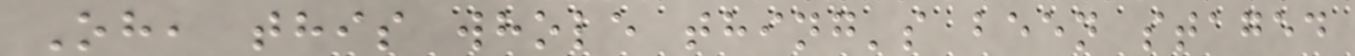Oh, this whole thing's been staged
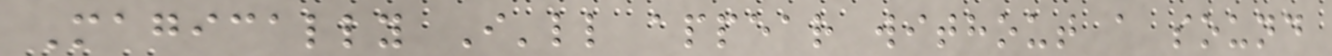Magically I'll appear without a sound
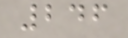246
